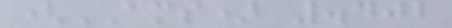(AMS) .402
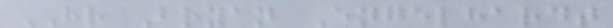HR Bryan Engelhardt
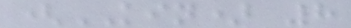(KIN) 8
